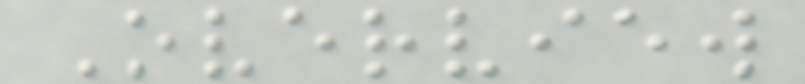Overview
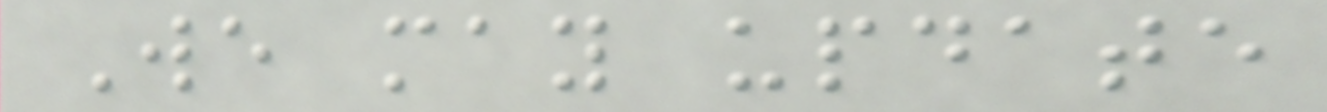We may update
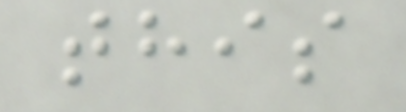this
